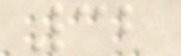32
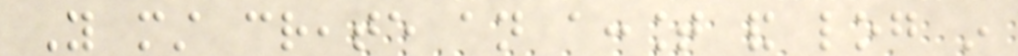You must create an account and log in
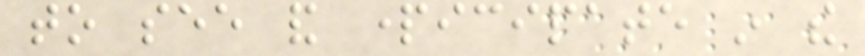to see and participate in the
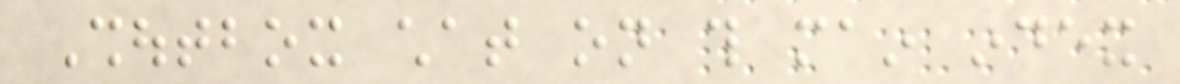Shoutbox chat on this main index
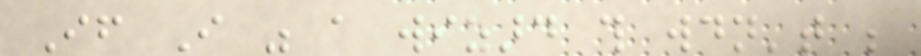If I was a wizard this wouldn't be
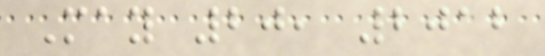May 20, 2012
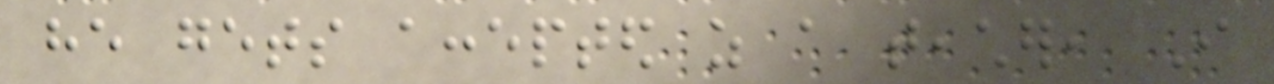he gets accepted as a teacher, I
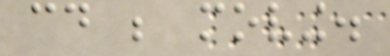could be moving.
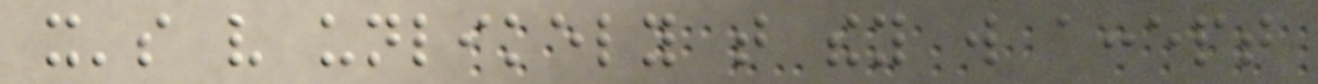it's very unlikely that they will accept
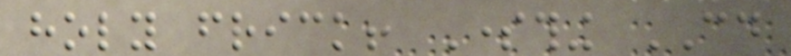holy frick! Something COULD
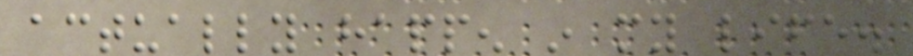actually happen in my life.
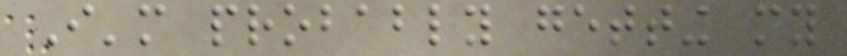I'm probably getting my
